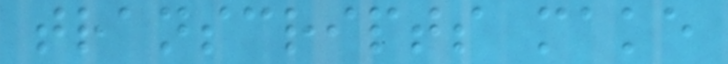transcripts make
